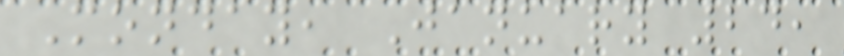Monday, January 24,
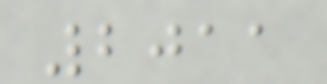2011
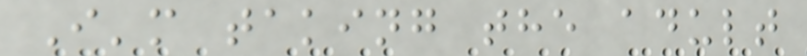I'm taking the adult
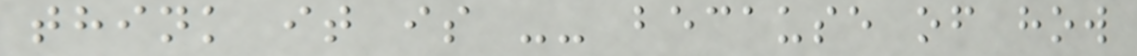think it is -- because of how
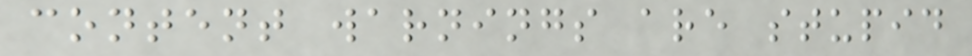content warnings are stupid
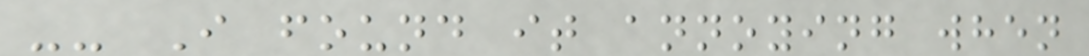-- I found it annoying when
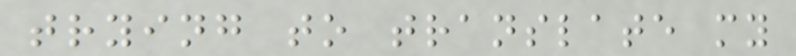trying to translate my
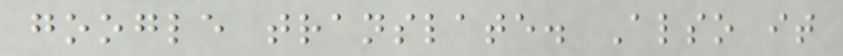google translate. Also it
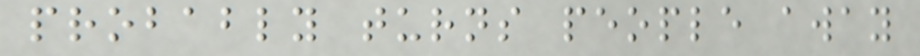probably turns people away
